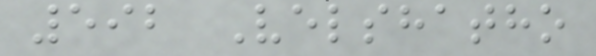592 Velshatho
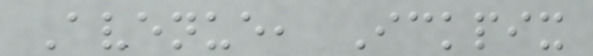Avenue, Ickpix
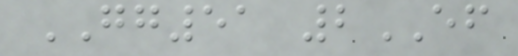GG51 2EF
